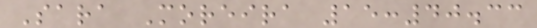Sara Moreira 15:40.33
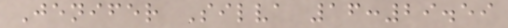Jenifer Silva 16:29.59
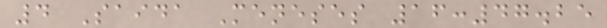4 Saida Meneses 16:47.25
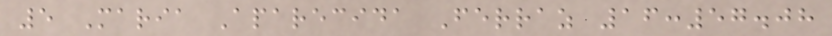5 Maria Aparecida Ferraz 16:57.08
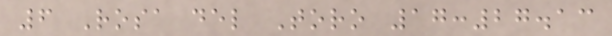6 Rosa del Toro 17:27.13
